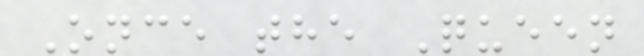Once the Queen
